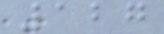127
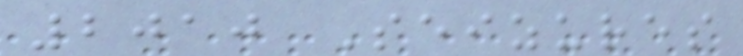2010 Seizures
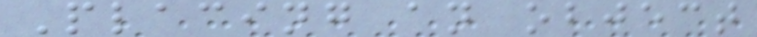Placing an object
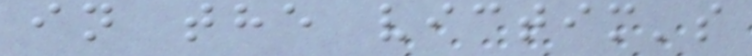in the victim's
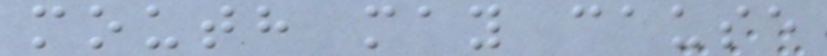mouth may cause
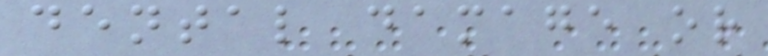dental damage or
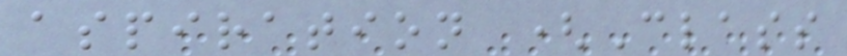aspiration (Class
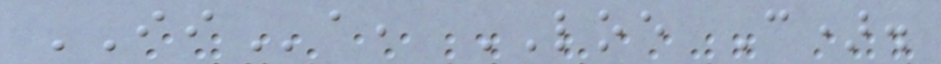IIa, LOE C).
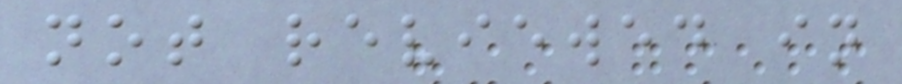not reviewed in
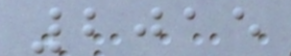2015
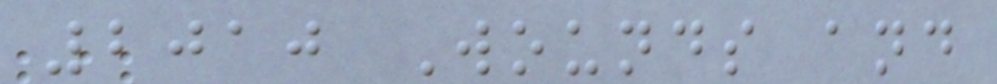2010 Wounds and
